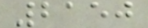2150
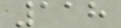118
